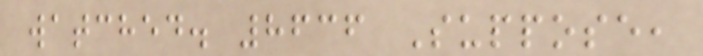watched. 8636 Suppose,
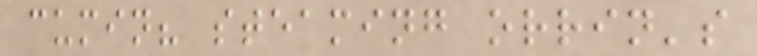cumin? steaming orrin's
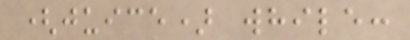(juice) while:
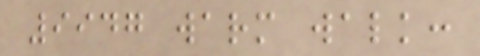9947 warm walk:
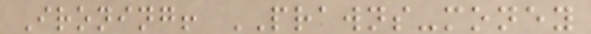Ironing! PRAWNS-money
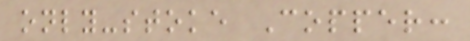only-stoke Copper:
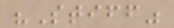"Stiff"
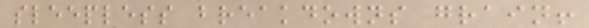sleepless breakdowns grain!
